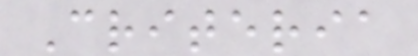Criteria
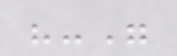"-"
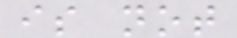is not
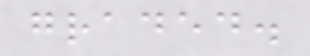graded.
